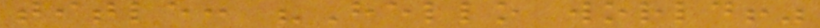title: "Hello world!"
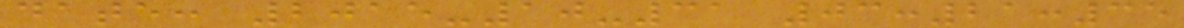date: 2015-10-31 03:21:35
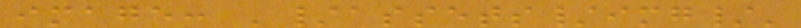image: '/assets/img/'
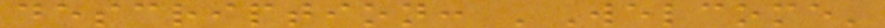description: 'Welcome'
